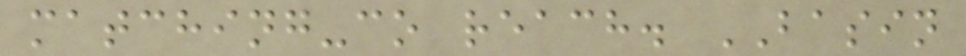matching-co reach. BASIN
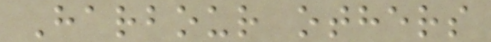Harbour others
